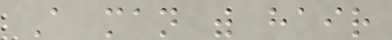A man with hair
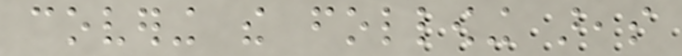covering the following areas
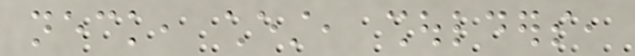neck, chest, shoulders,
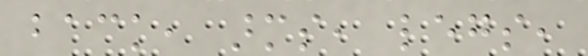back, arms, legs,
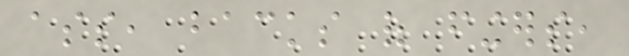ass, backs of fingers,
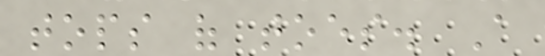tops of toes. A
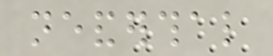neanderthal
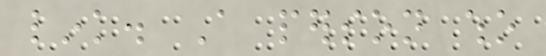link. A person who
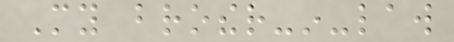My brother-in-law
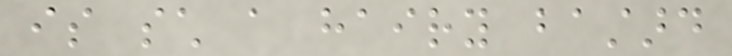is such a hairy bastard
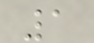1
